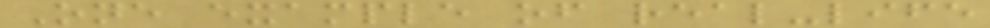One example of real-life
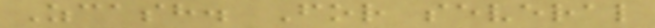Zcash. For several
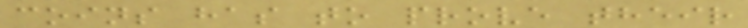coins has to prove their
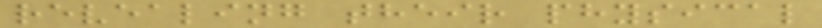revealing their physical
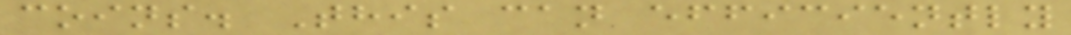coins. This can efficiently
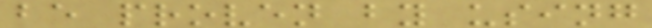be proven by using
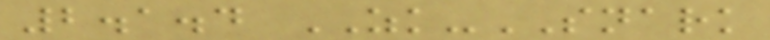2.1.4 ZK-SNARK
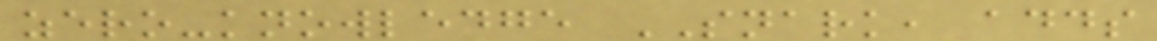zero-knowledge SNARK, adds
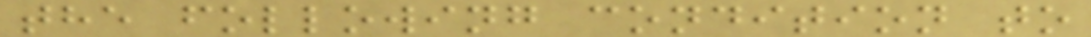the following condition to
